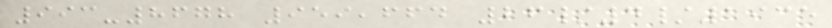993-8678 959,664 26/4/1935
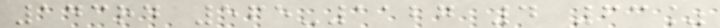143rd 565-1127 4 63%
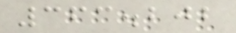363.202
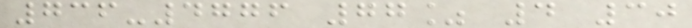736-4776 77% 4 30
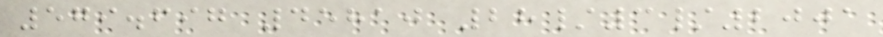579.697 45810 28/3/2001
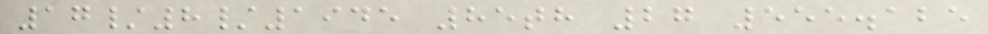17/8/1945 85th 27 555.125
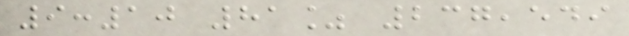9:10 81% 237,549
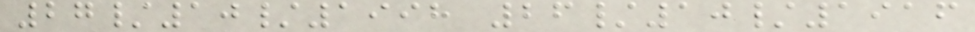27/10/1998 26/10/1916
